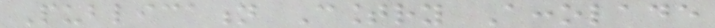Publication Country Accolade
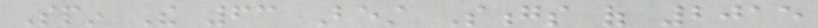Spin The 63 Best Songs of 2015
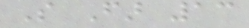So Far 13
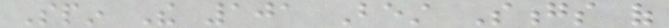Spin The 101 Best Songs of
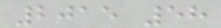2015 58
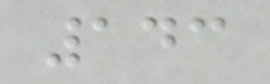143
